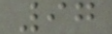97
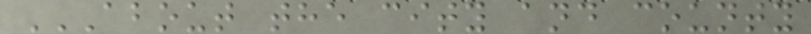ABOUT THE CITY AND COUNTY
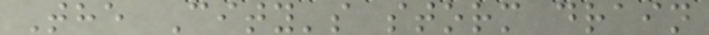The City's storm drain
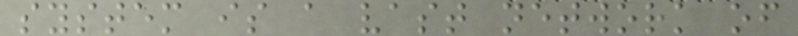system is a vast network of
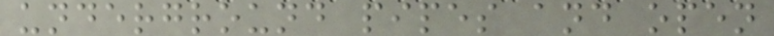underground pipes and open
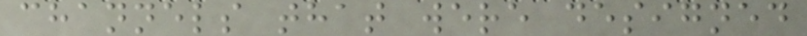channels that were designed
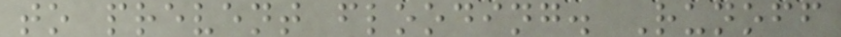to prevent flooding. Runoff
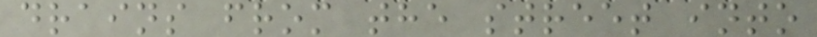drains from the street into
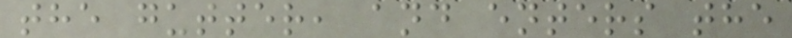the gutter, and enters the
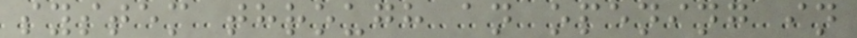system through an opening in
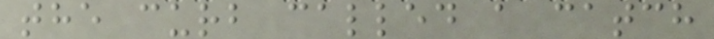the curb called a catch
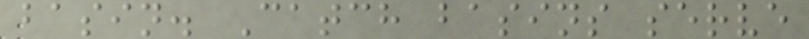basin. Catch basins serve
